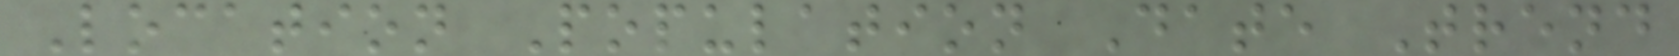Location Population Date Trend
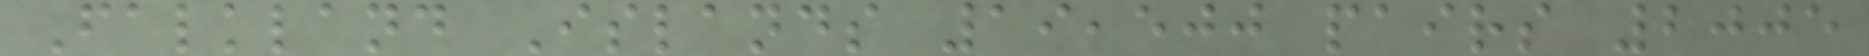Falkland Islands 19,500 pairs 2005
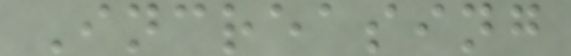Increasing
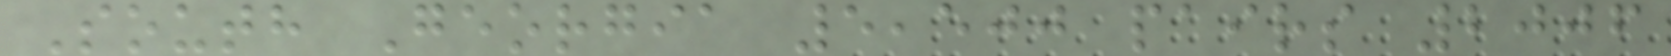South Georgia 5,500 pairs 2006
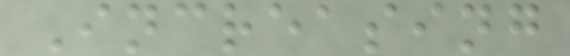Increasing
